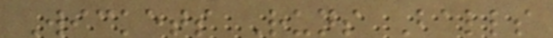Wickets Runs Balls
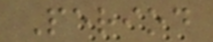Period
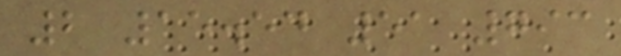2 15.54 51 793
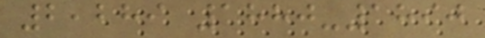2,289 1880-1890
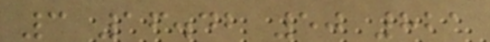3 16.42 50 821
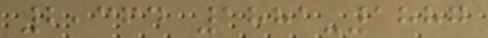2,364 1881-1887
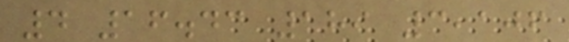4 16.43 189 3,106
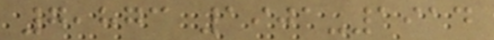7,873 1901-1914
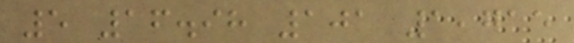5 16.98 101 1,715
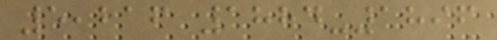5,216 1884-1896
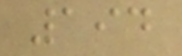194
